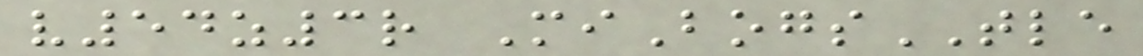v54z3r MiBogsTLE
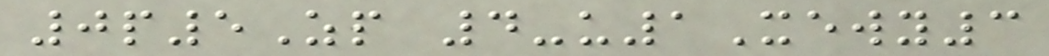0p5Zp 4-u1Xewy3
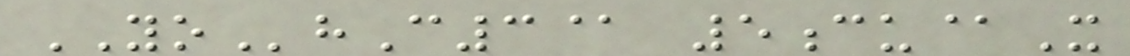YOhC3@ 5cu@X
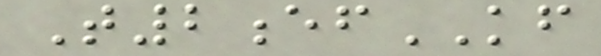T2efKF
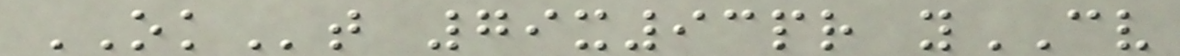OKt 79x93pr yCV
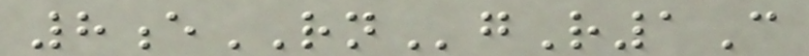8eRNgR1C
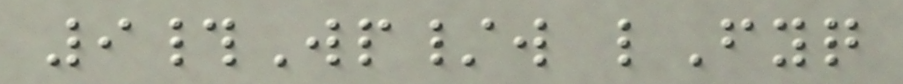9#Wp/w lFyq
